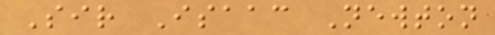Sir Isaac Newton
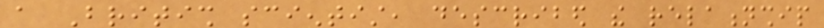a British scientist, described the relationship
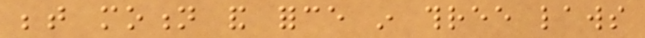between motion and force in three laws
